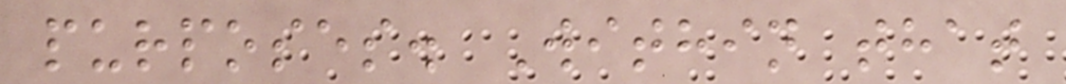purposes. Within that
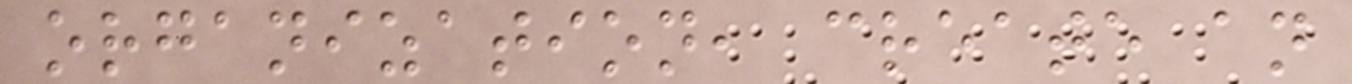organization, create an
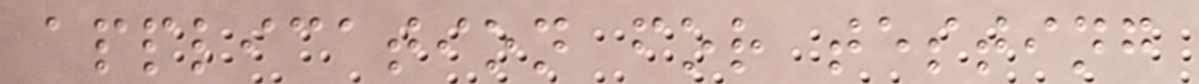application for testing
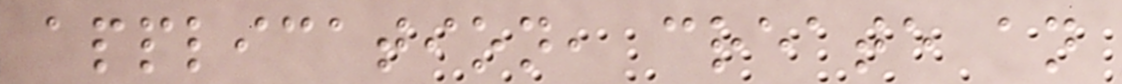application, create an
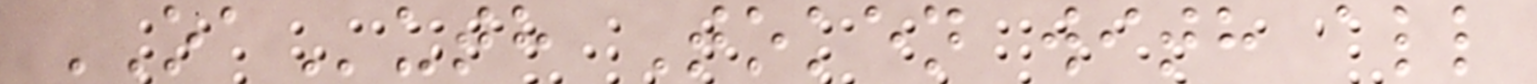OAuth Token with all
